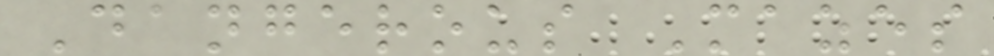Dangerous Mazes
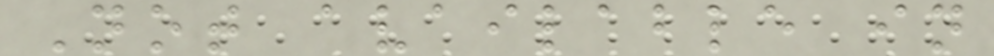Not available in
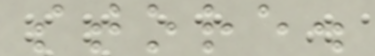store.
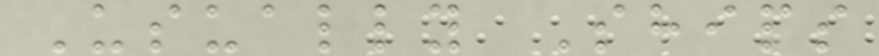Usually Ships
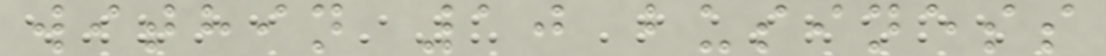within 10 business
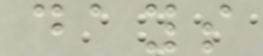days
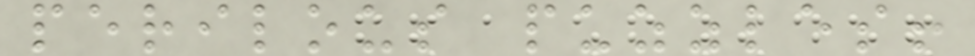perilous puzzles!
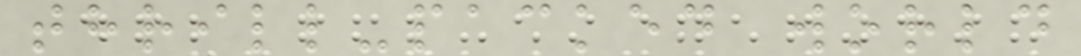thrill-packed world
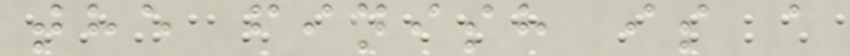the finish is a
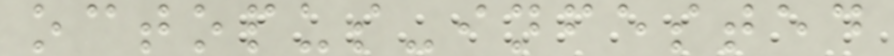octopus-infested
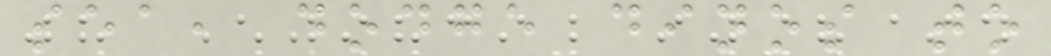sea, dodge dinos to
